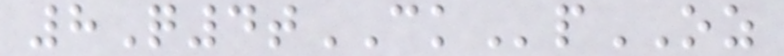8Q4tCKpOZ
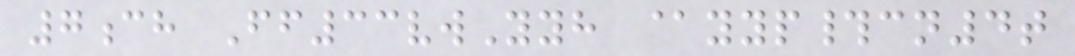7ch Ff33vwYyh @yyp#cn4t
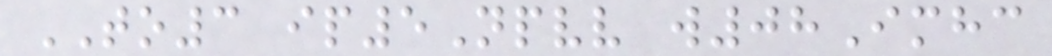TO3 ip5Npvv w08Imhc
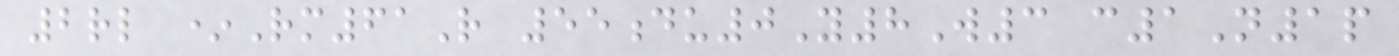2rl *Rm61R 55du0Y8W3 c1N1p
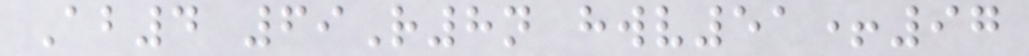Ab4 69R8n hwv51+97
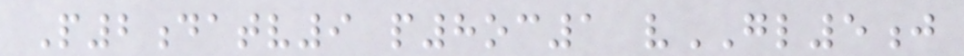P2datv9 p8oc1 vGL5j
